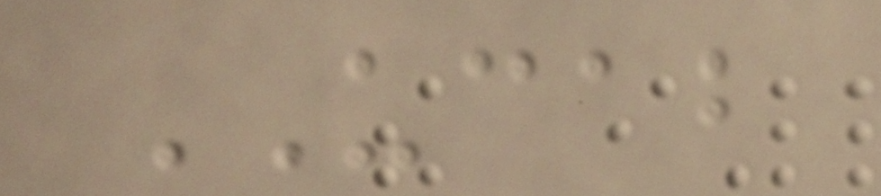UCAB
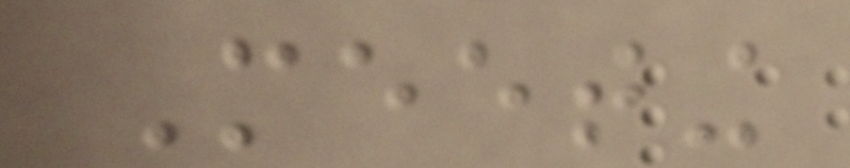Meeting
